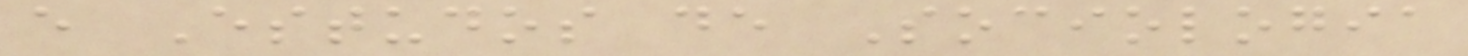e Estudos de Sociologia
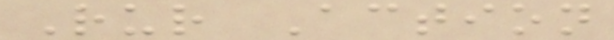Rur Action
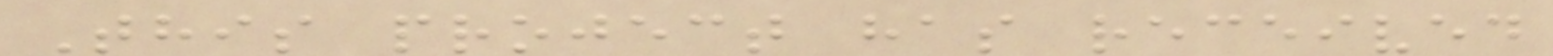This project has received
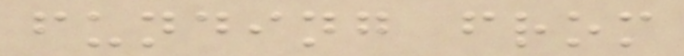funding from
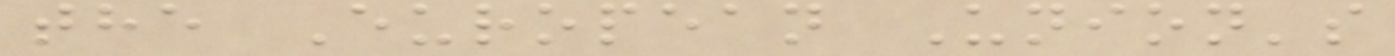the European Union's
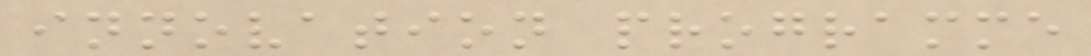innovation programme
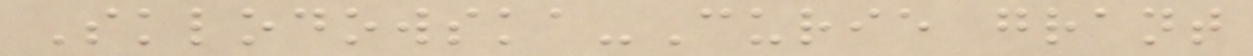Sklodowska-Curie grant
